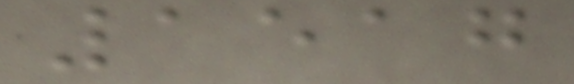1517
